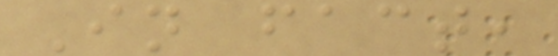In fact,
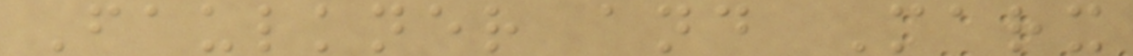Faulkner and Marx
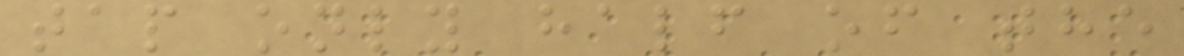tap only half of the
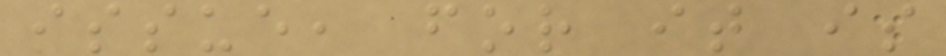issue, for it is
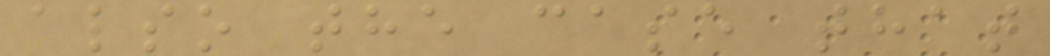also the case that
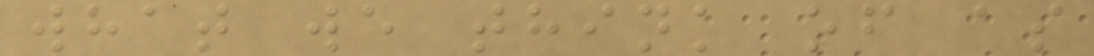what we think of as
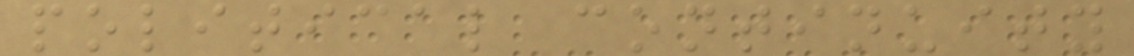political continuity
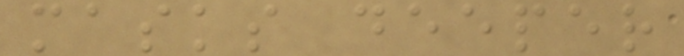masks deeper
